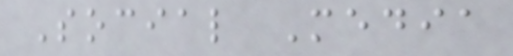Social Media
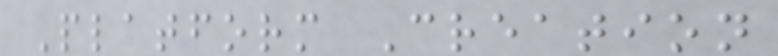Platform Creation
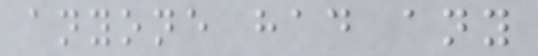anyone had any
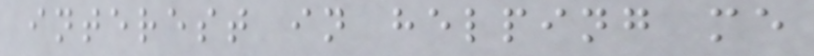interest in helping me
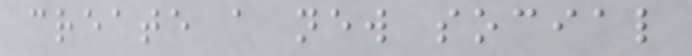create a new social
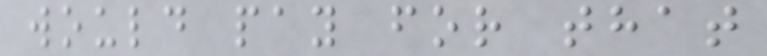would pay for that
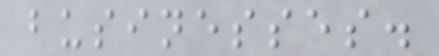businesses.
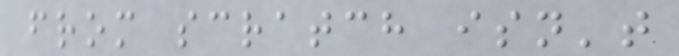from scratch isn't
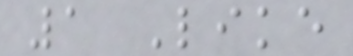1 Like
